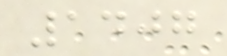1407
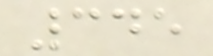345
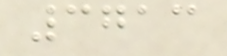3713
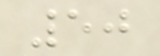50
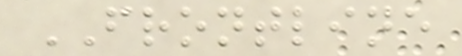FRONTLINE
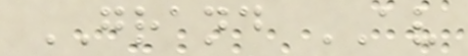GRAND AV
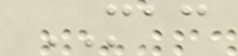MAC
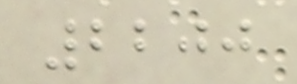2200
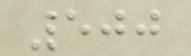500
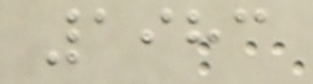1983
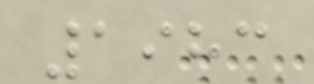1983
